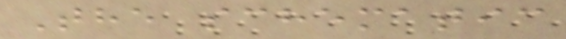The schematic
